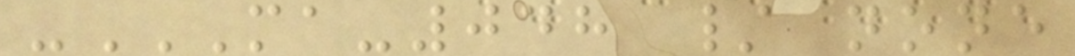-MA-048 / NONE
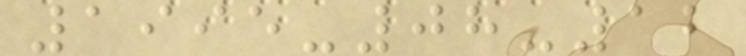1995-08-12
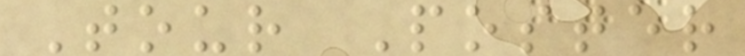Tour Poster
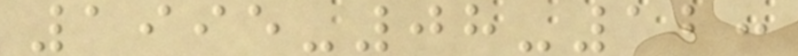1995-08-12:
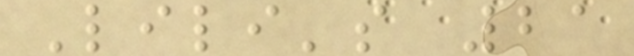Lili's 21
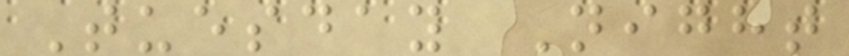Tuesday Night
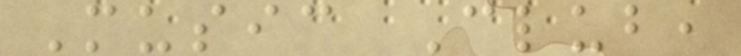Music Club,
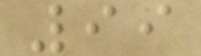99
